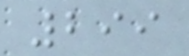299
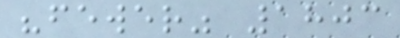"fewer" 1803
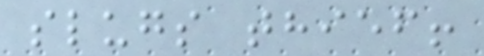slugs thief!
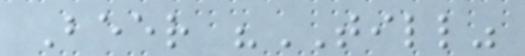Beer "TILL"
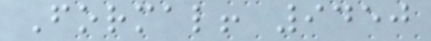Formal! 9450
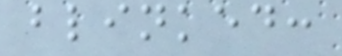blinked:
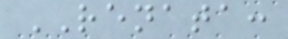RENATA:
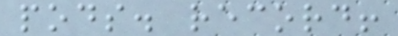pods. record!
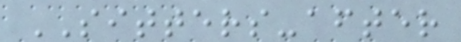SITTERS-after
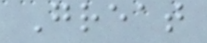Great
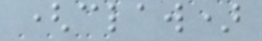(claw)
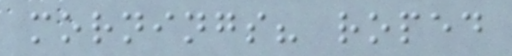mornings? roped
